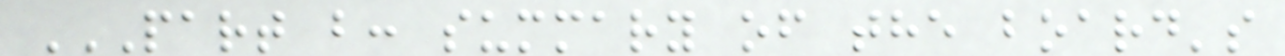PART B: SUMMARY OF THE BOARD'S
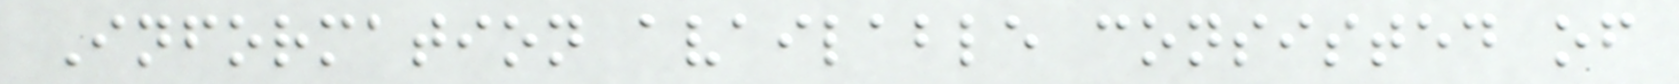Information available consisted of
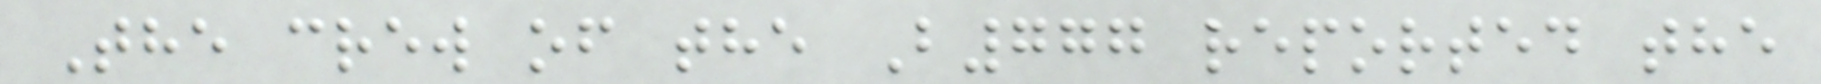The crew of the B777 reported the
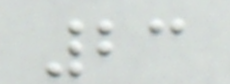23
